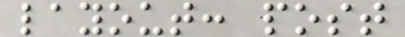layout: post
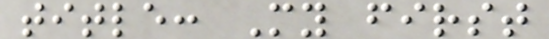title: My first
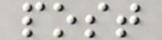post
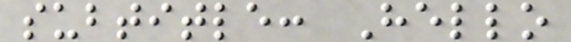subtitle: Hello
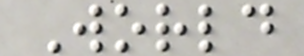World
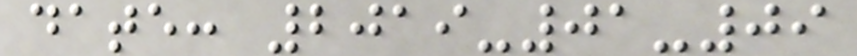date: 2019-01-09
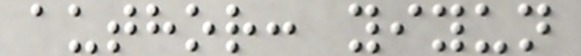author: yiyun
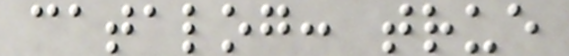catalog: true
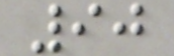90
